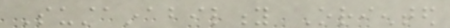Sustainability Oriented
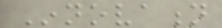Innovation
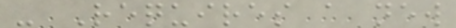- Requires a new
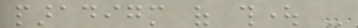paradigm of thought -
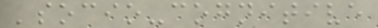'socio-cognitive
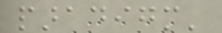paradigm'
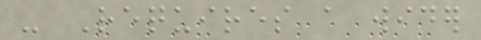- Requires a wider
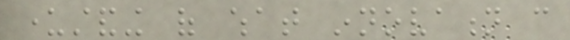understanding of what innovation can
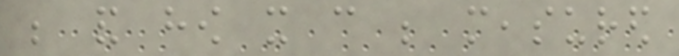be and how it can be measured
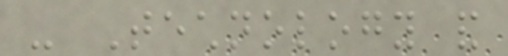- Technology and
